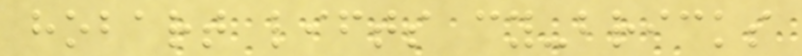hobart lifts cy-bricks
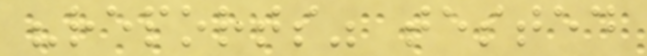"reports" tested
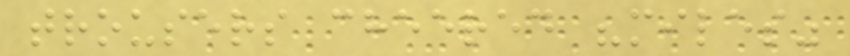trousers cheered "miles"
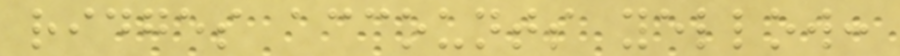ridges accounts yellow:
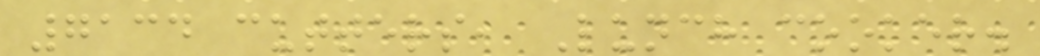7134 cutters, Lunch cooker.
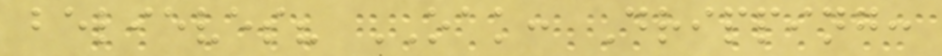believes? OAK: Dripping:
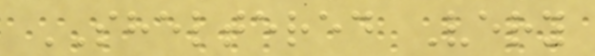SHELTERED Very
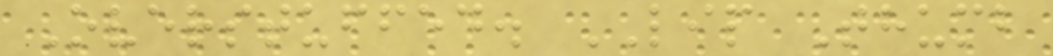Overstuffed. LIP Thumb
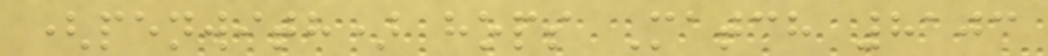(penwith) hops Match 8103
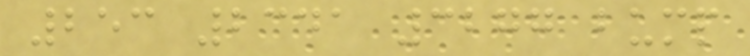253 2341 3277 bump
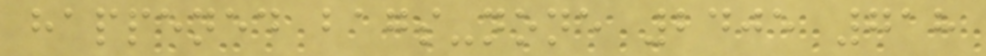happened bags-none 2405 718
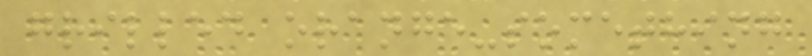grilled orange-something
